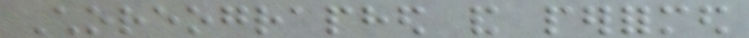Choreographed and performed
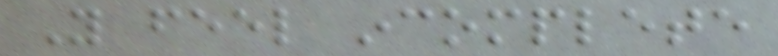You feel incomplete
